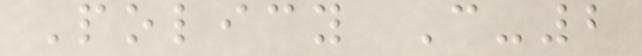Policy C-2
